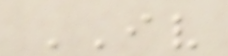IV
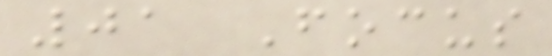01 Focus
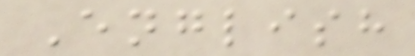English
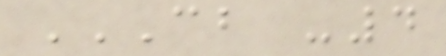CB -4
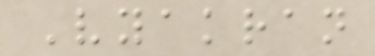Vyakran
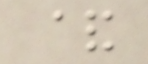&
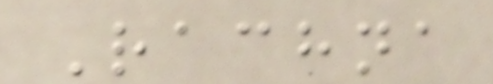Rachna
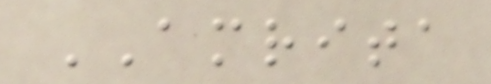AMRITA
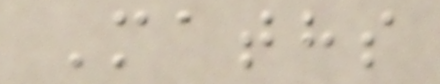Maths
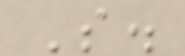S.
